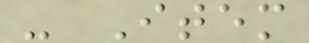- Item
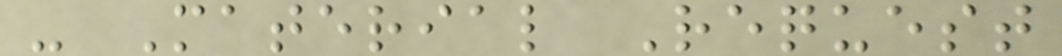- Material Request
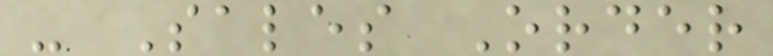- Sales Order
